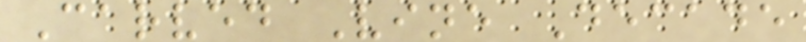Carved Vine Decade
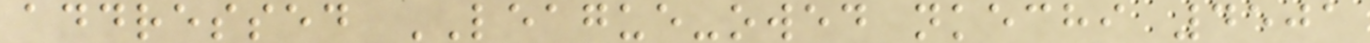addressed LEAGUE-owed nkechi 4501
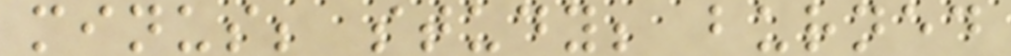minus; study; burned
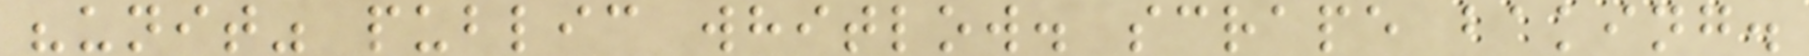"unit" public whitlow. scrape baking.
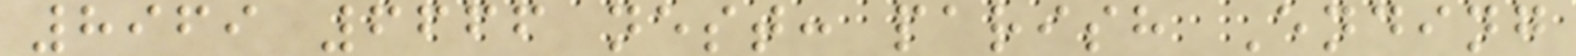8969 6666 nest: parish Ending
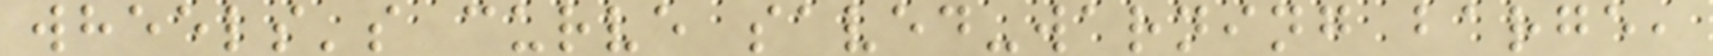wheels's curve saved-warning barge,
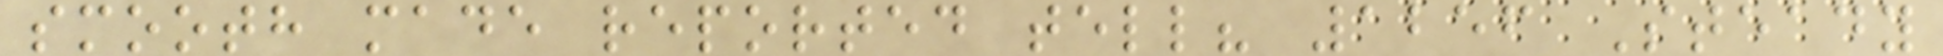smooth made reported tell? 1256 Steady
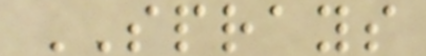SPRAYS
